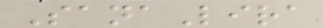SanaLira
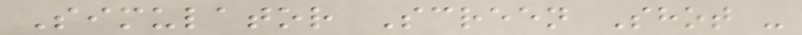Simulator Screen Shot -
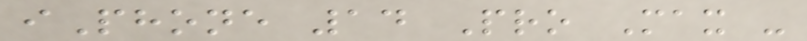iPhone 14 Pro Max -
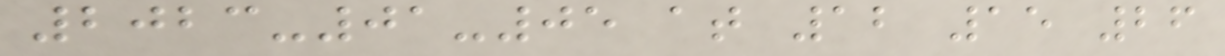2023-01-05 at 12 15 26
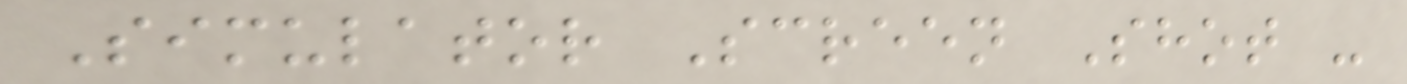Simulator Screen Shot -
